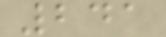241
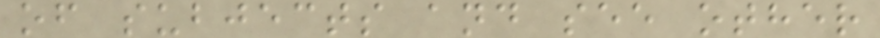of subjects and see other
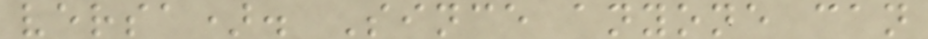versa). Since anyone can
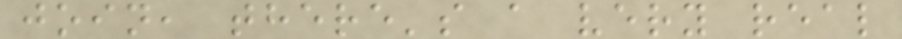join, there's a very real
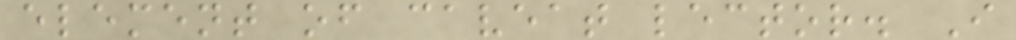element of caveat lector. I
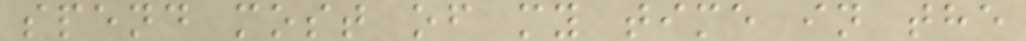spend most of my time in the
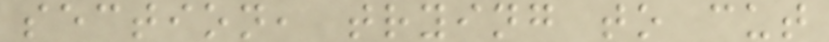section, trying to cut
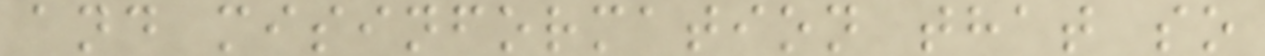and misinformation that so
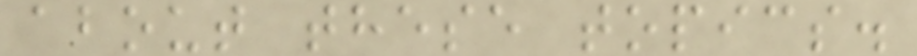about these topics.
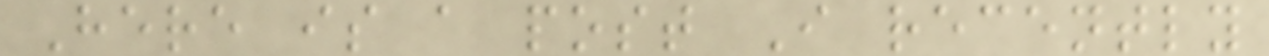Here is a post I recently
